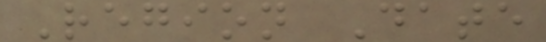Region Date
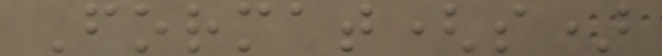Format(s)
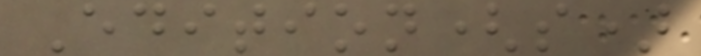Edition(s)
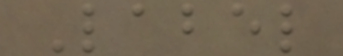Label
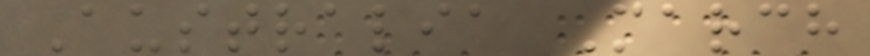Australia March
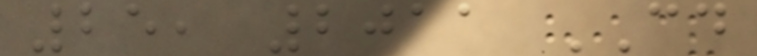25, 2011 CD
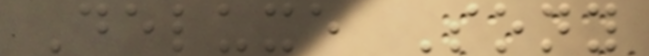Deluxe Sony
